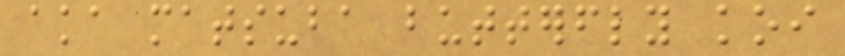aka matsuba butterfly koi
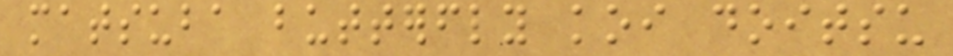matsuba butterfly koi doitsu
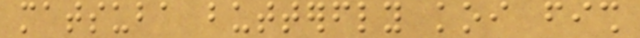matsuba butterfly koi fish
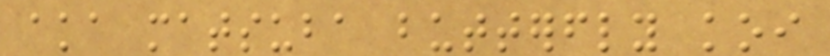aka matsuba butterfly koi
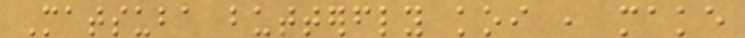Matsuba butterfly koi , make
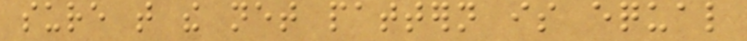sure that the net pattern is equal
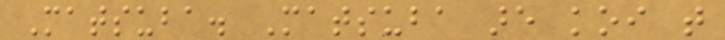Matsuba. Matsuba are koi that
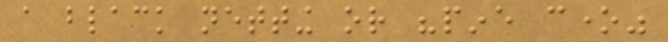a black netting or "pine cone"
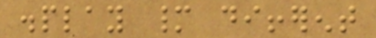display many different
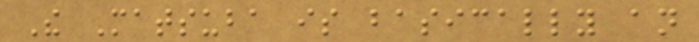The Matsuba is basically an
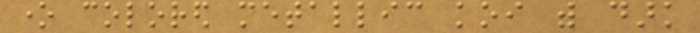one colored metallic koi with dark
